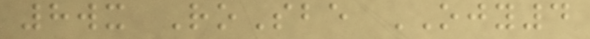8wx RoSbe OJY4
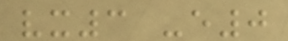vx3 -e0
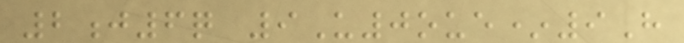2j6q 9U0oue*9H
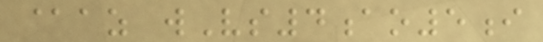@az wVs4ao5i
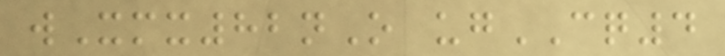wXmx82nO ugCQ4
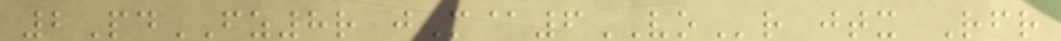2PdFZ8r jM@6VOr jtx Rfr
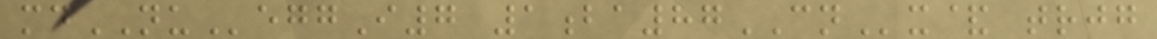mdNUeggI7 1ba87CNx& trjg
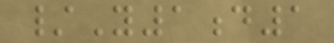/Y1d1
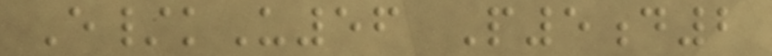E/kU56 P5d2
